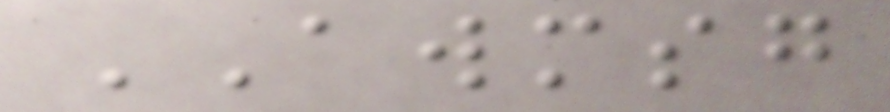AWMSG
